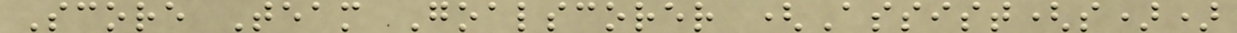Score Team Goalscorer (Assist(s))
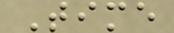Time
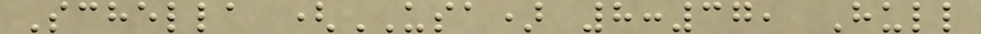Schella (USA) 8:37, Hull
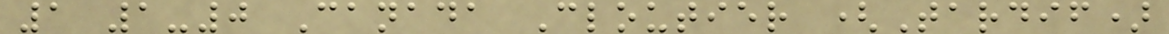1 1-0 Canada Cloutier (Tardif)
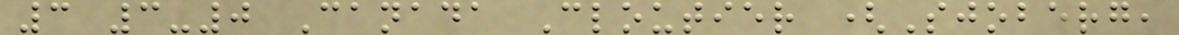3 3-0 Canada Cloutier (Sjoberg,
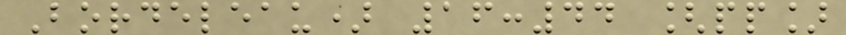Bordeleau) 16:44 [pp]
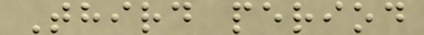Third period
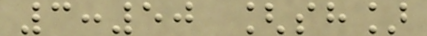3:50 [sh]
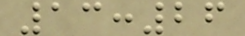13:26
